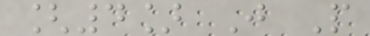[4] J P
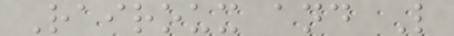Rairoux and L
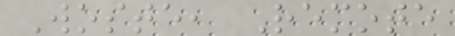Woste, Remote
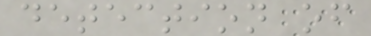detection of
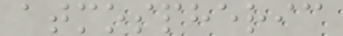atmospheric
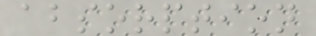absorption
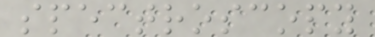spectroscopy
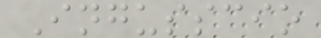Ingusscio
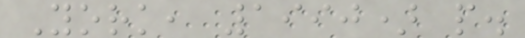York, 1990) p.
